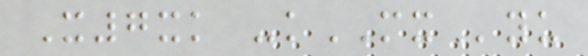X7xk -kMXyu
